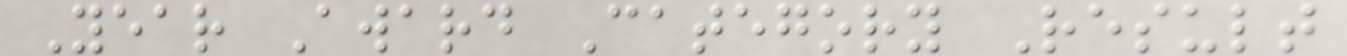Year Award Category Result
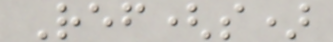Ref(s)
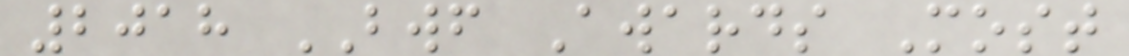2018 BWF Awards Most
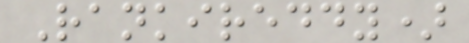Rankireddy)
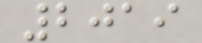2019
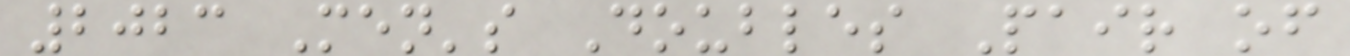2023 Men's Doubles Pair of
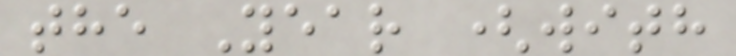the Year (with
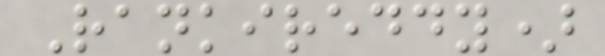Rankireddy)
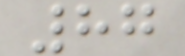87
